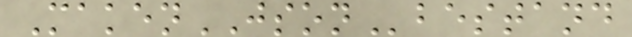MakenJSONbestand
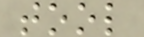tool
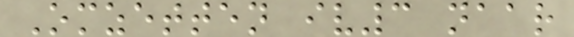Omzetten iv3 naar
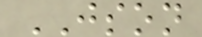JSON
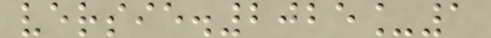versie.2025_1
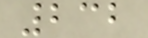232
